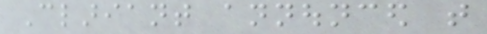Clariant announced that
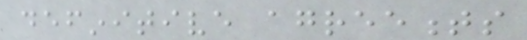definitive agreements
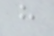have
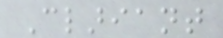Clariant
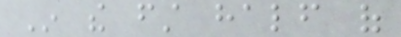In the first half of
